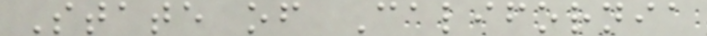State of California
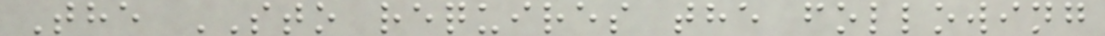The STO requires the following
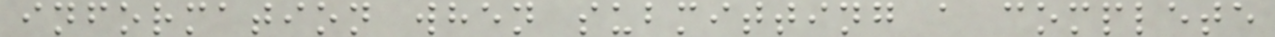information when submitting a complete
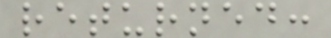returned:
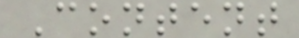Content
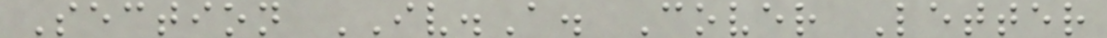Section IV.A. Cover Letter
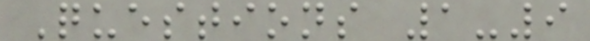Questions 1-9
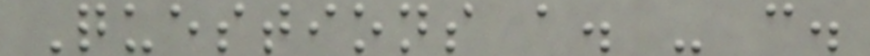Questions a. - c.
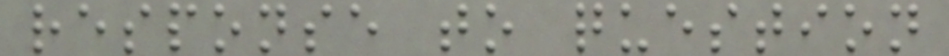response to question
